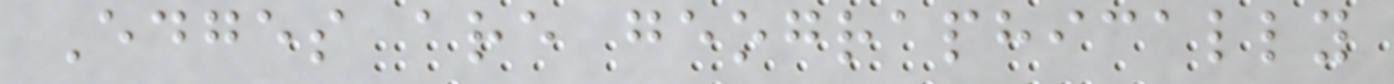Edges are geographically
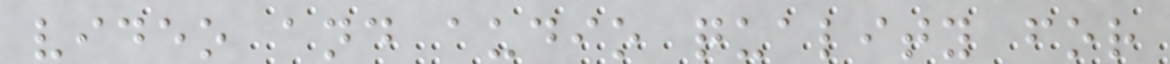video and audio quality for
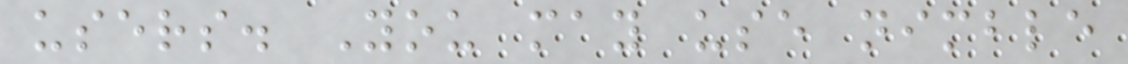users. You may use nimble
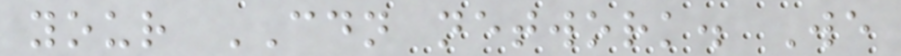your CDN network. We
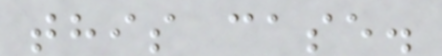this case.
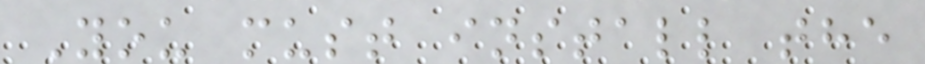You must install the
